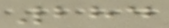284
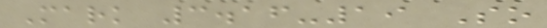Mark 3.16-19 So
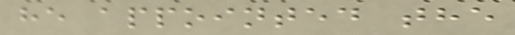he appointed the
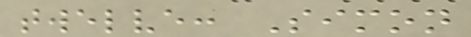twelve: Simon
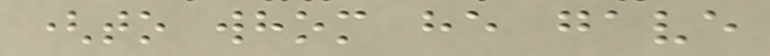(to whom he gave
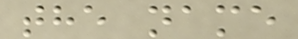the name
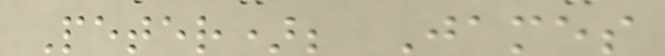Peter); James
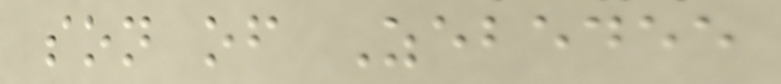son of Zebedee
